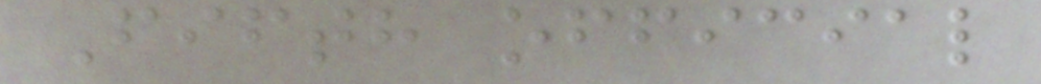Fifth official
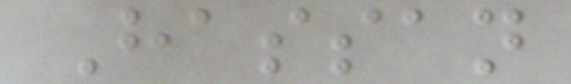Hassan
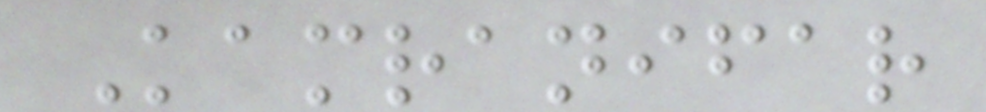Kamranifar
